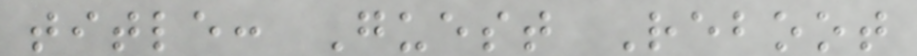title: Guest Reboot
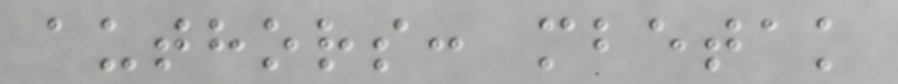authors: mbetak
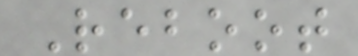Reboot
